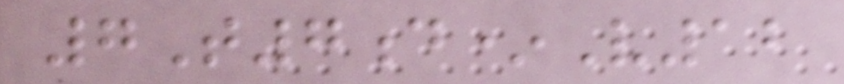7T7d*V12
